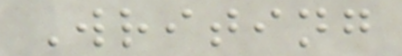Writing
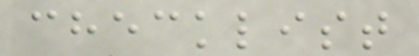checklist
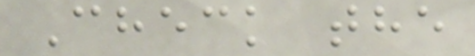Check the
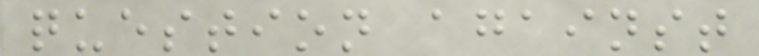question against
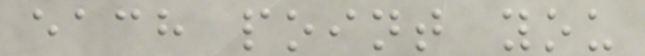each point you
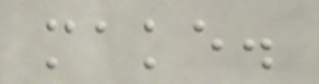make.
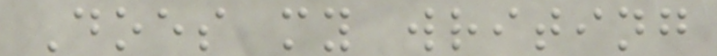Does my writing
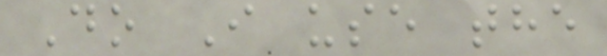Do I use the
